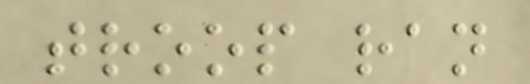troop ran
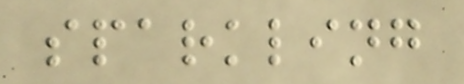sparkling
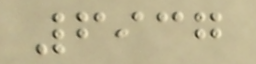6937
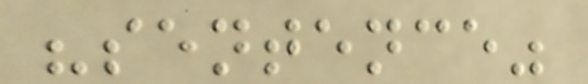"sentence"
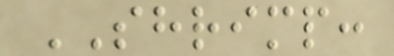SHRIMP:
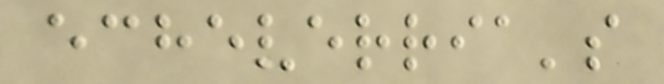echeverria's
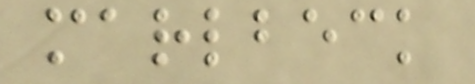marlbeck
